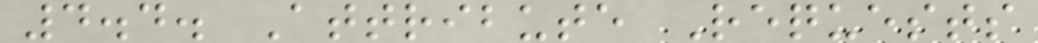4.4. Attribute Requests
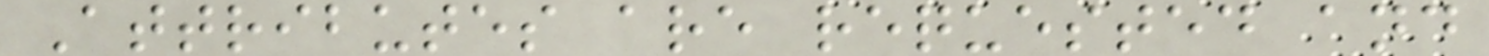Attributes are requested and
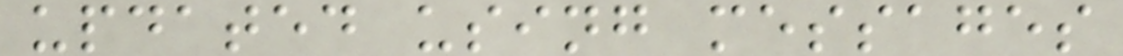updated using messages
